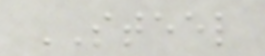STEEL
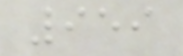959
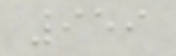959
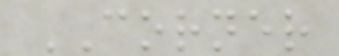CORNER
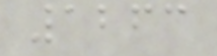1263
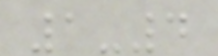1-4
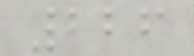226
